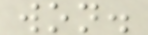won.
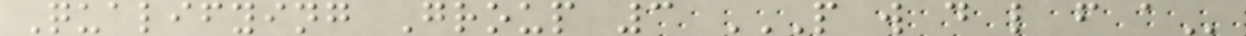Qualifying Group 3 P W D L F A
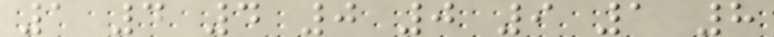1 4 4 0 0 9 1 8
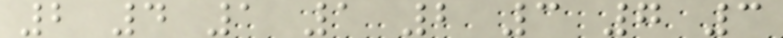2 4 1 1 2 3 7 3
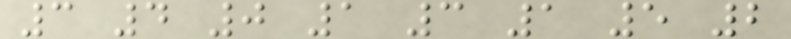3 4 0 1 3 1 5 2
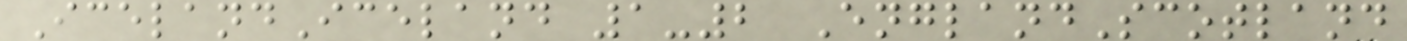IcelandIceland 1-2 EnglandScotland
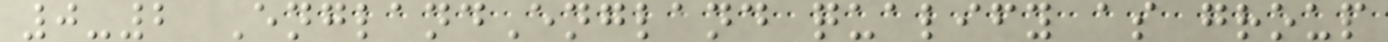0-2 EnglandEngland qualify as group
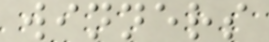winners
